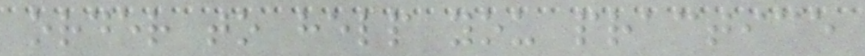order to help you practice
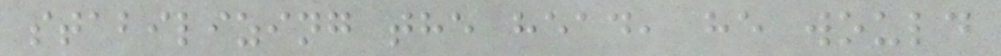stabilizing the head, he would
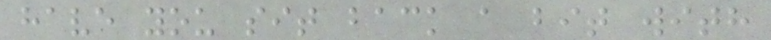have you sit back a bit with
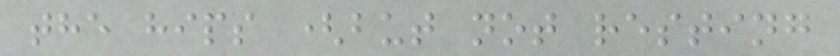the hips (but not resting
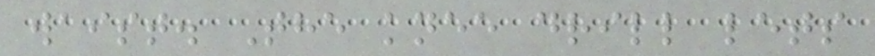waist. The knee drill lets
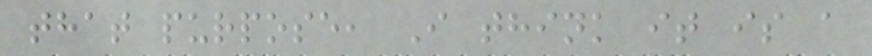that purpose, I think it is a
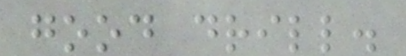good drill.
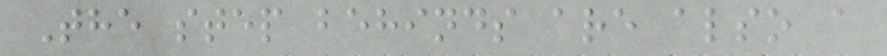The step behinds are also a
